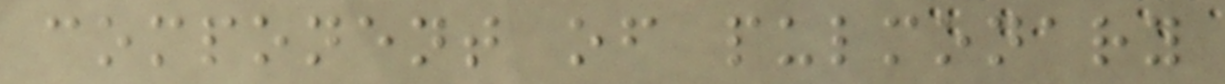component of pulmonary
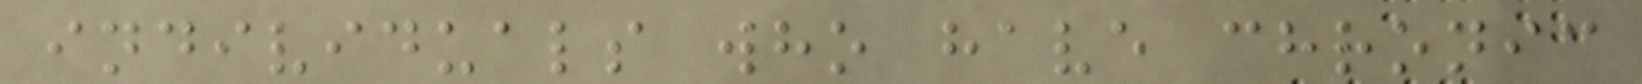individuals who have chronic
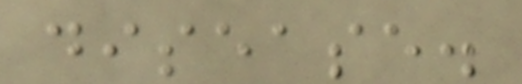disease.
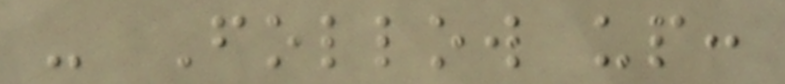- Follow up:
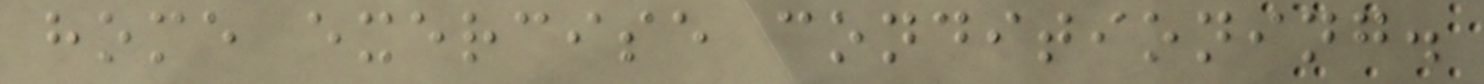home exercise conditioning.
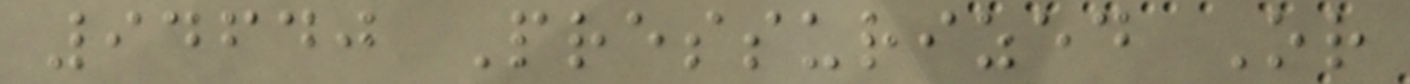94640 Pressurized Or
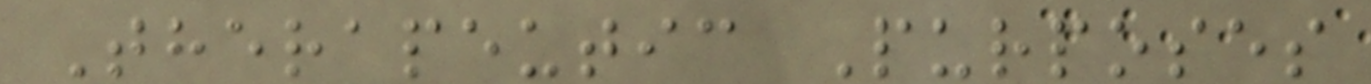Therapeutic Purposes
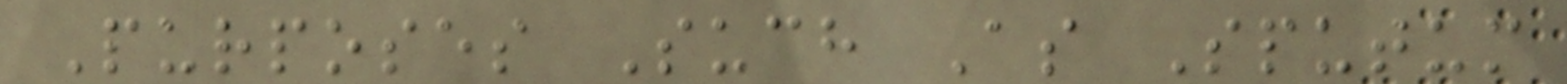Purposes Such As Sputum
